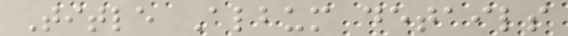Title Album details
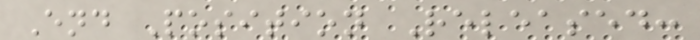End Position Released:
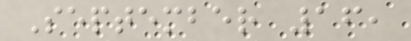September 16,
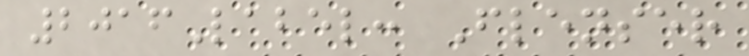2016Label: Flenser
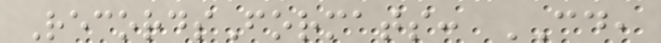RecordsFormats: CD,
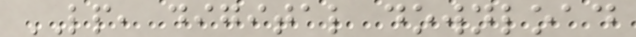LP, digital download
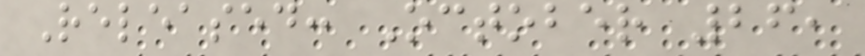Released: October 26,
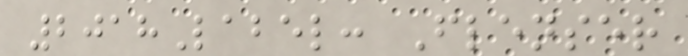2018Label: Flenser
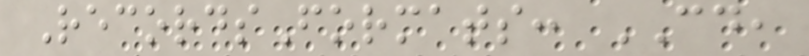RecordsFormats: CD,
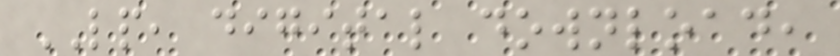LP, digital download,
